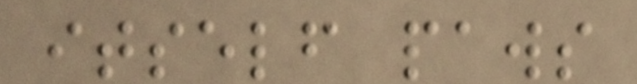itself paws
